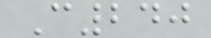C240
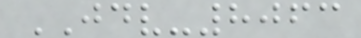JDV-8063
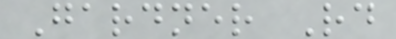Gardner Rd
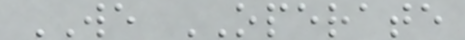WE OPERATE
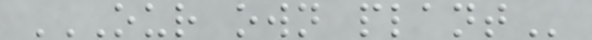OUR OWN PLANT
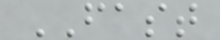FAST
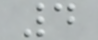4
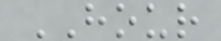HOUR
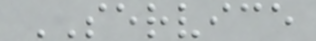SERVICE
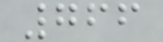766
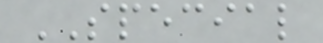SPECIAL
